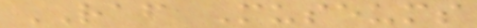RAF Museums
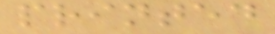printed
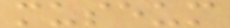museum
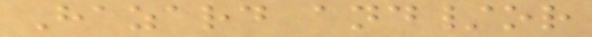Hazard and/or
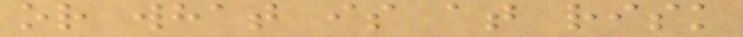or what is at risk
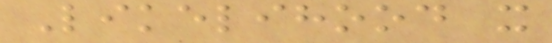Likelihood x
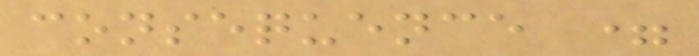consequence =
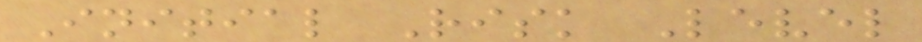Initial Risk Level
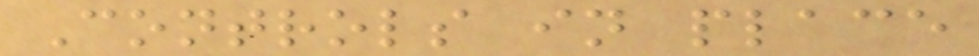Controls in place
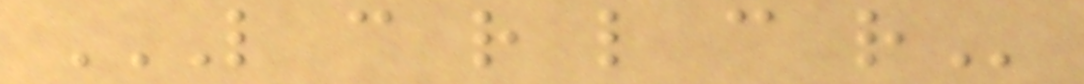L C R L C R
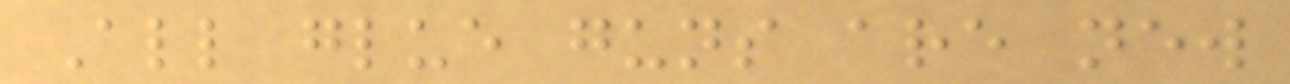All glue guns are new
